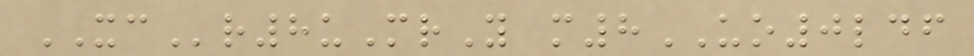XCr8uMrY m8UO0ldf
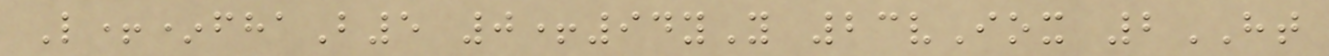L+*fhaB5 0+94yY 23vIox 2HT
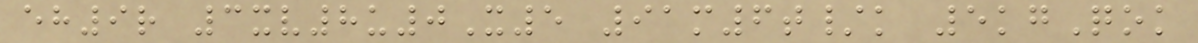eh9r 3xv8u0X5 91m6t/k 5kgQok
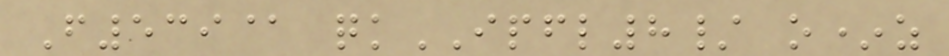F539@ qkIPFL8/ o*z
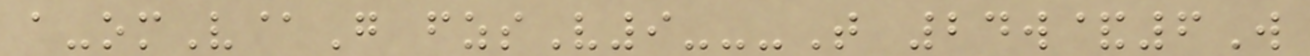a-omV@G fzsV9---T 24w&6W
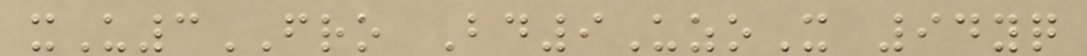xU3FRO Bd9UzoX 94yq
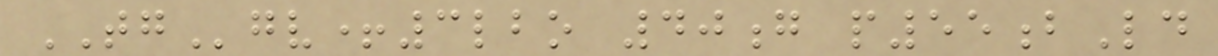TGgv+3lbo 40g p55bLd
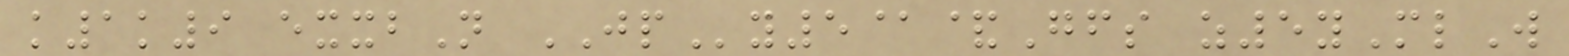k1k9 exxbN JPy5@&Gfs z5yMlW
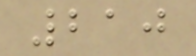210
